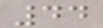44
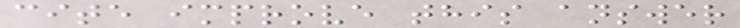cite improve this answer
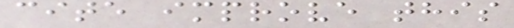cite improve this
